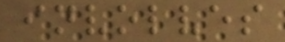involves
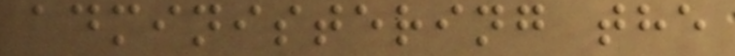administering the
